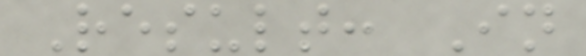Result: In
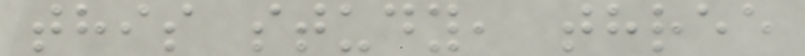this study, three
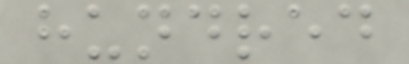hundred
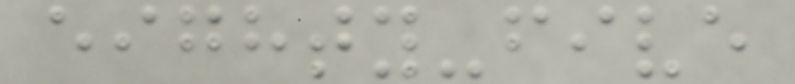eighty-five
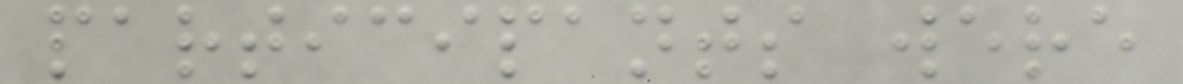participants were
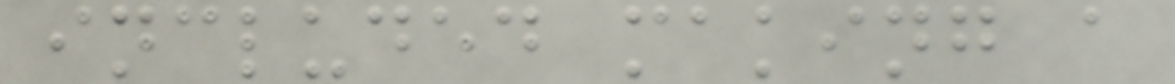included making a
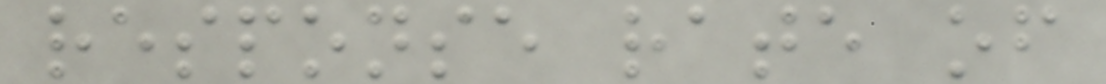response rate of
